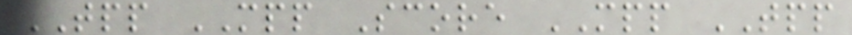TPP MPP Score MPP TPP
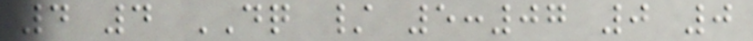4 4 DQ / 5:07 0 0
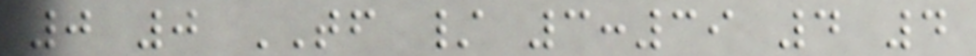0 0 TF / 3:39 4 4
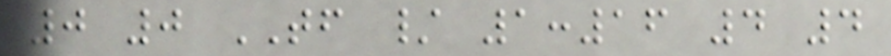0 0 TF / 1:16 4 4
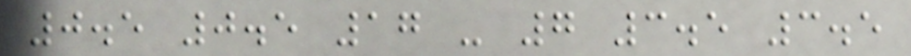0.5 0.5 17 - 7 3.5 3.5
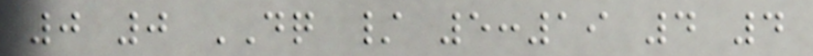0 0 DQ / 5:19 4 4
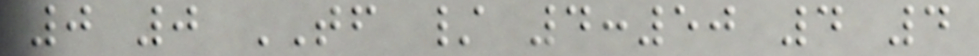0 0 TF / 4:50 4 4
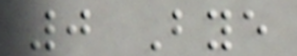0 Bye
